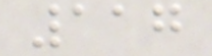117
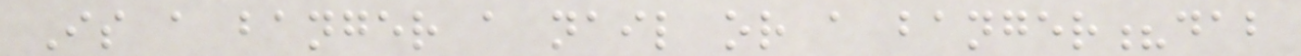Is a banger a nail or a banger?dab
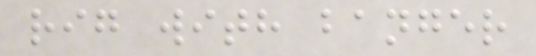rig with banger
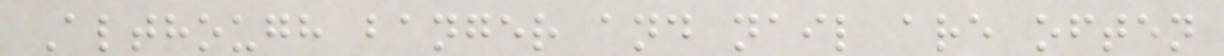Although banger and nail are often
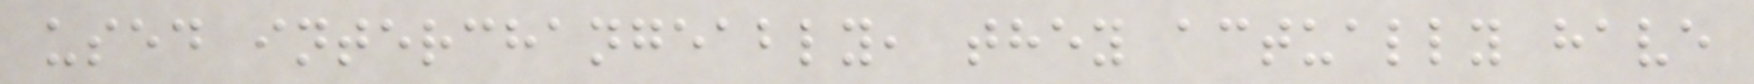used interchangeably, they actually have
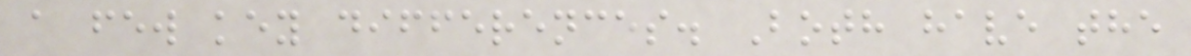a few key differences. Both have the
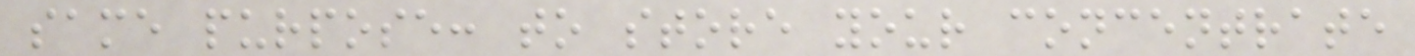same purpose: to store your concentrate
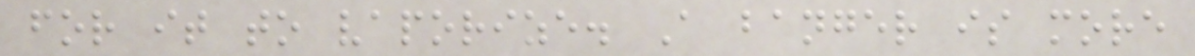for it to vaporize. A banger is more
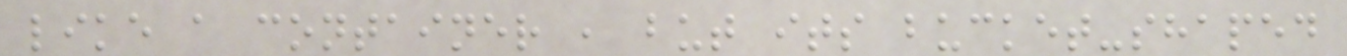like a container , but its bucket-shaped
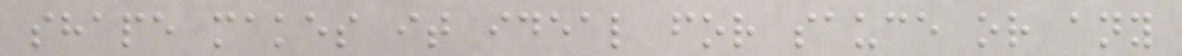shape makes it ideal for sauce or any
